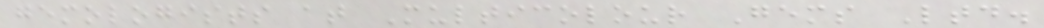gemologists at Multicolour Gems Ltd.
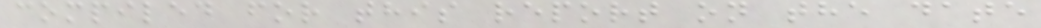compiled for this report on the date
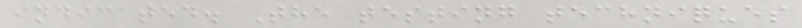indicated. The testing techniques
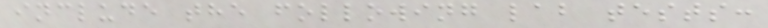include the following lab tests:
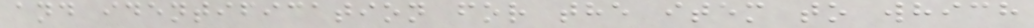and identification for the item to which
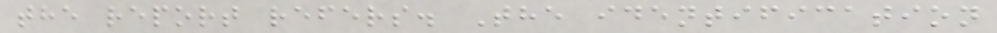the report refers. The identification
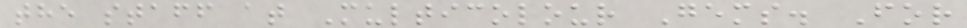the staff at Multicolour Gems. For
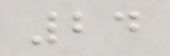24
